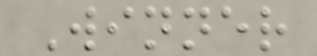Winner
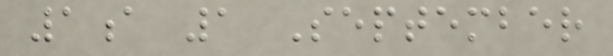1a 1 September
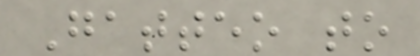Gatteo to
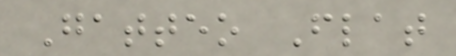Gatteo Flat
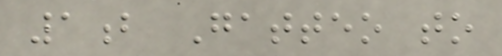1b Gatteo to
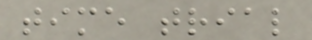time trial
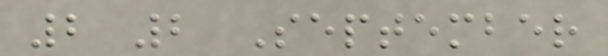2 2 September
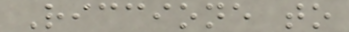Riccione to
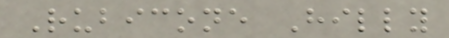Rubicone Hilly
